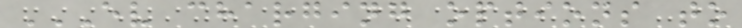EV CHARGING OPTIONS TO
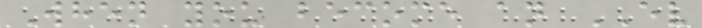When you become an EV
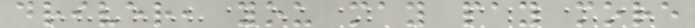driver, you may pay more
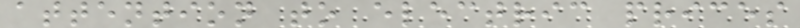attention to electric prices
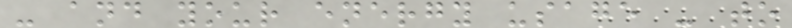- and your energy usage - to
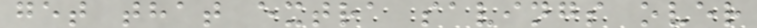get that extra savings over
